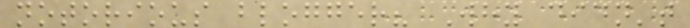notorious blogger? Why didn't
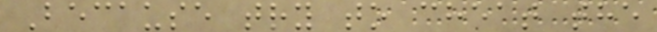Because try to cheat the
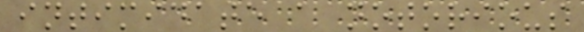intimidate a notorious
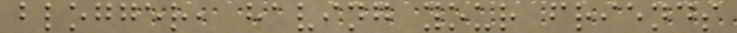blogger, having your friends
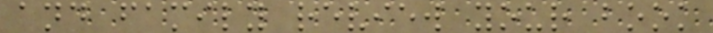and family review your book
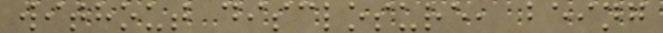without disclosure, being
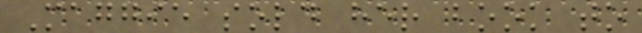Maggie sold her book to
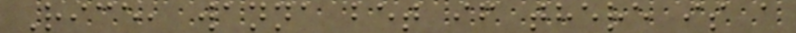Rice, wanna bet if there is a
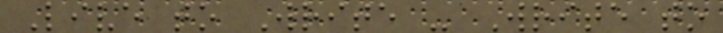Live to Write - Write to
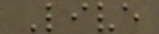Live
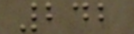242
